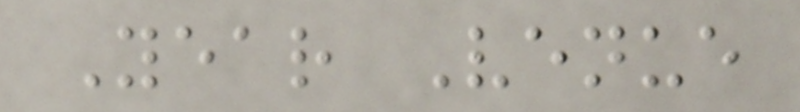Year Venue
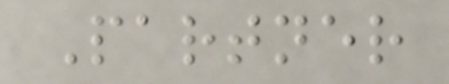Partner
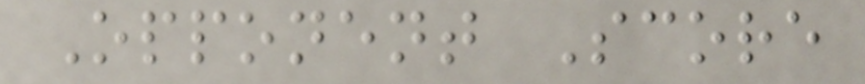Opponent Score
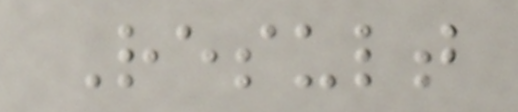Result
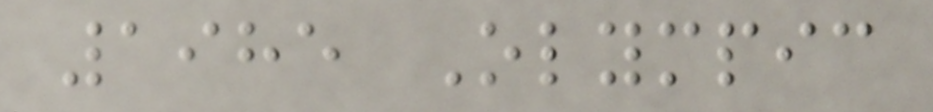1985 Olympic
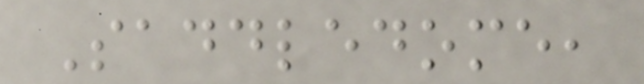Saddledome,
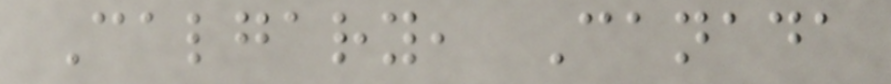Calgary, Canada
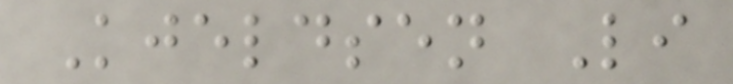Kjeldsen Li
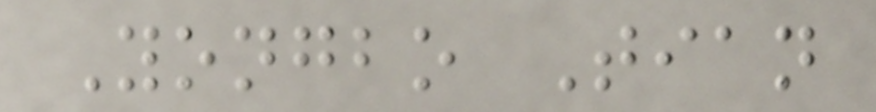Yongbo Tian
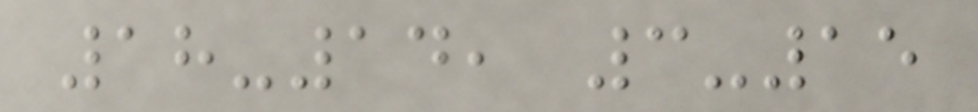18-14, 3-15
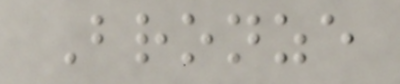Bronze
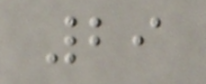29
